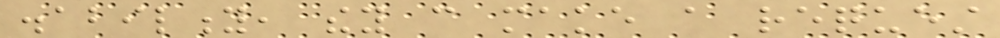disability, they can make a request
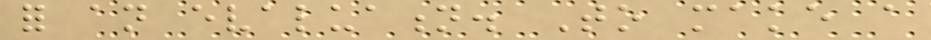for an evaluation. To make a
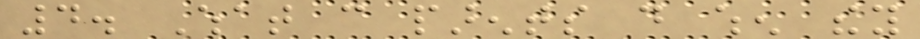4. What can parents do when they
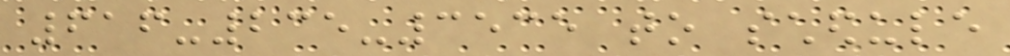616-235-3535 to schedule
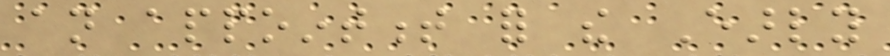an appointment for the Early
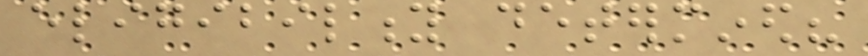eligibility determined?
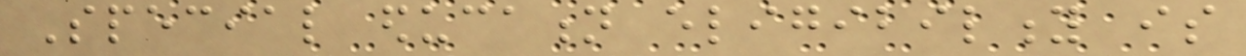Special education eligibility is
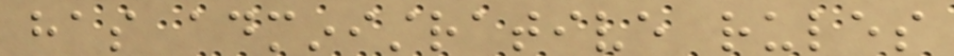has administrative rules
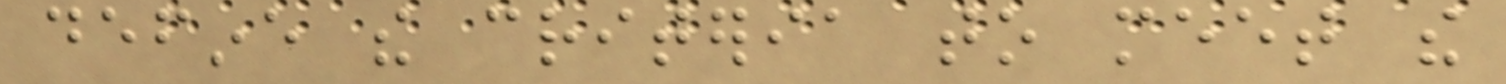define the criteria to meet the
